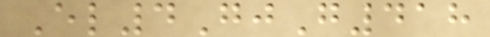El4GjG418
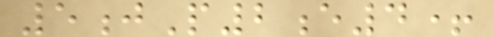5jP2e4+
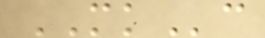MKc
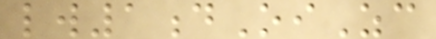lw1dOiZc
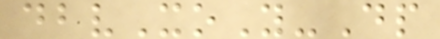dbvXoY-Dp
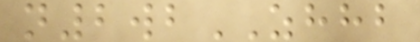n2wbZHHB
